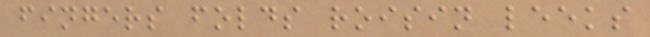fingers folds roisin leeks
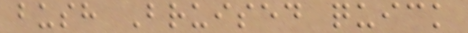bush Bruised quick
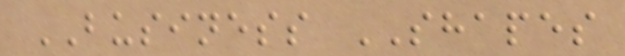BUSINESS SHAPES
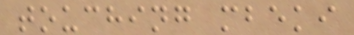touching mbeki
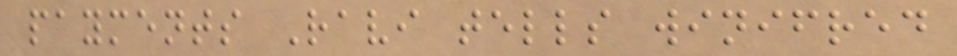payments Ravi tells winifred
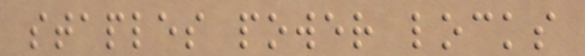staples power locks
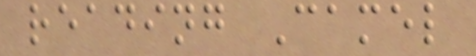reading Camel
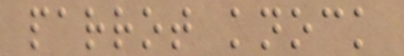parrot knock
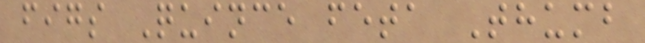figs Quince feta Thumb
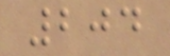204
